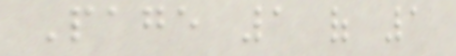Page 1 of 1
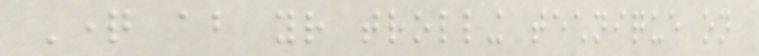Question about your trolling technique on
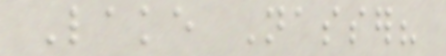Lake Nasser?
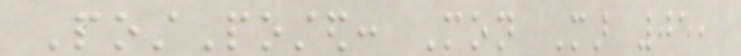PostPosted: Mon Mar 05,
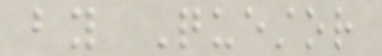by Questor
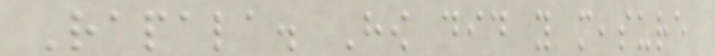Rapala. How did you measure
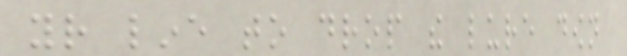your line to drop the lure down
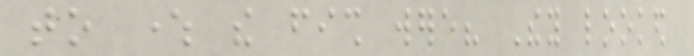to where the fish were? They looked
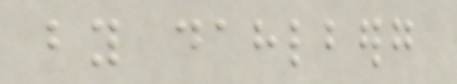by dahlberg
